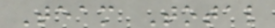Team Total
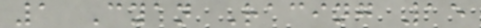1 Cyan Racing 15
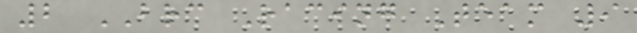2 BRC Racing Team 9
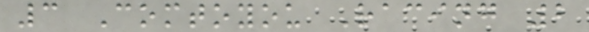3 Comtoyou Racing 2
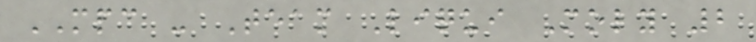MPC - Team Liqui Moly 2
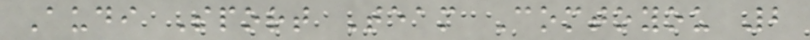Audi Sport Team Comtoyou 2
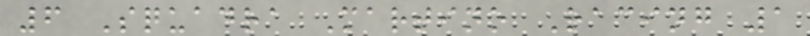6 Squadra Martino Racing 1
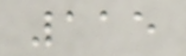115
